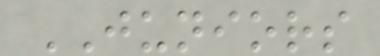JUNIORS
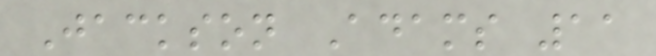Jackson Adams 11
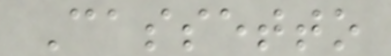Cassetto
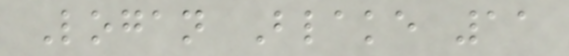Logan Blake 11
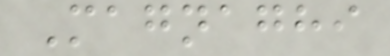Magnaghi
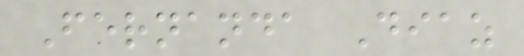Fernanda Diaz
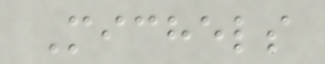Michels
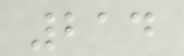214
